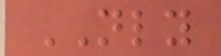NLY
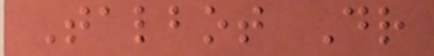Talbot Dr
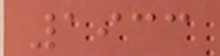1933
